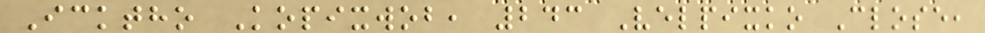Icktho Kopixwob, 243 Velpixko Close,
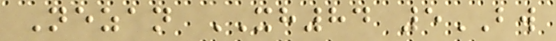Nezan XH84 5BW
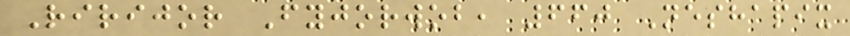Ririjor Fyjorwob, 660 Neshapix
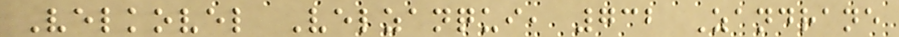Velkovel Velzanqui, 732 Zandrane
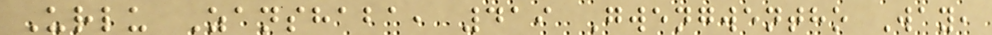Urlu Zanshaba, 419 Gwengwentho Way,
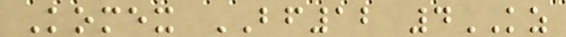Komex BF12 4KZ
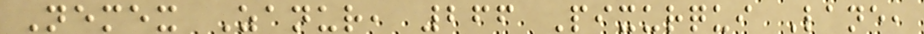Nemex Zanur, 266 Pixurqui Lane,
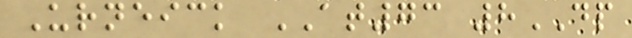Urneick AT73 8DP
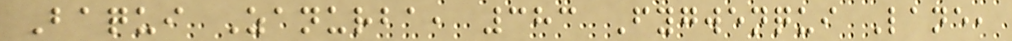Baqui Zanurba, 383 Fygwenqui Lane,
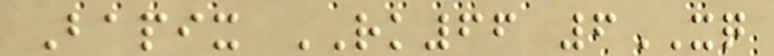Bapix RK66 6XQ
